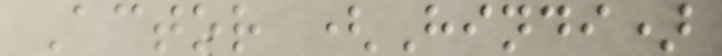Actor (Hindi)
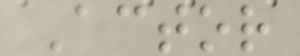Actor
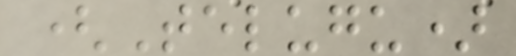(Telugu)
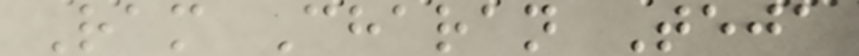Ram Charan Teja
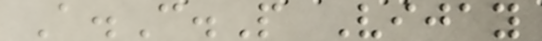A.C.P Vijay
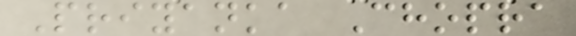Priyanka Chopra
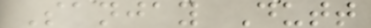Sanjay Dutt
